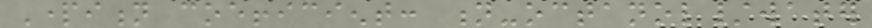Partition coefficient: n-octanol/water
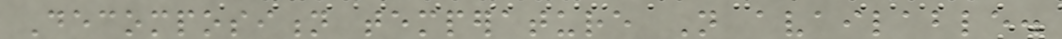Decomposition temperature Not available.
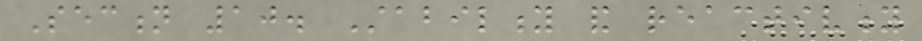Section 10. Stability and reactivity
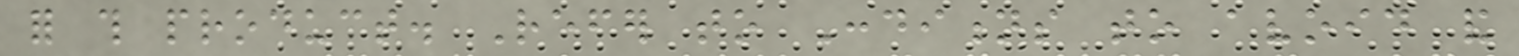for this product. Refer to Conditions to avoid and
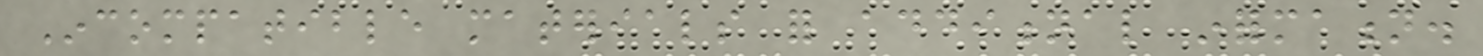Incompatible materials for additional information.
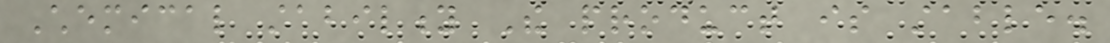Chemical stability The product is stable.
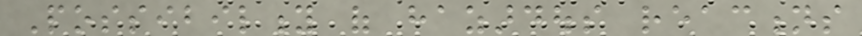Possibility of hazardous reactions
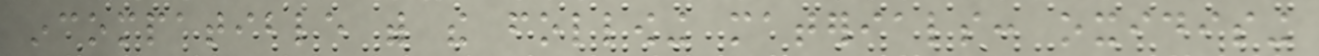incompatible with the following materials: oxidising
